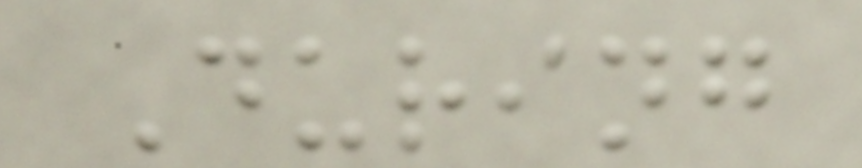During
